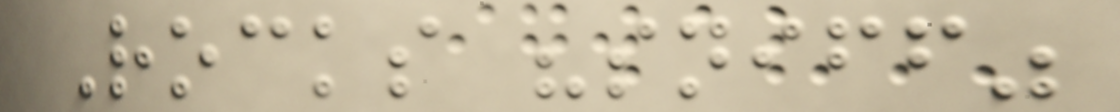Rocks "sniff"
